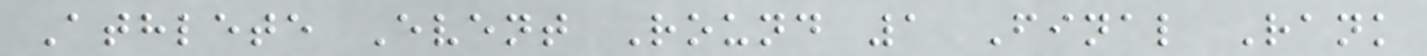Athlete Event Round 1 Final Rank
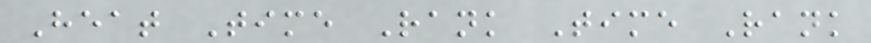Heat Time Rank Time Rank
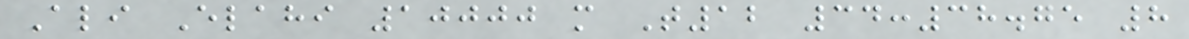Ali Elahi 10000 m T12 34:38.75 8
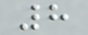8
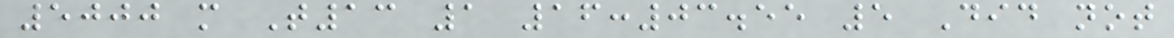5000 m T13 1 16:03.55 5 Did not
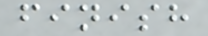finish
